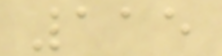115
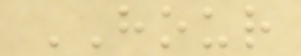HOUR
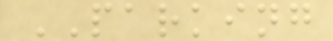PARKING
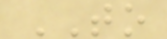TO
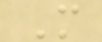M
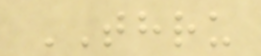THRU
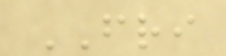FRI
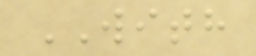WITH
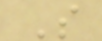S
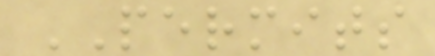PERMITS
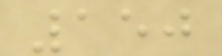150
